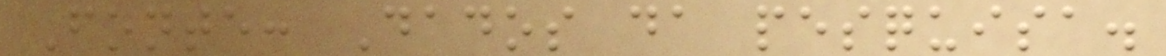Fonte: Dados da pesquisa.
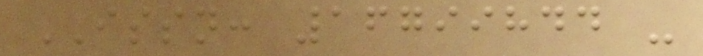ISSN: 16799844 -
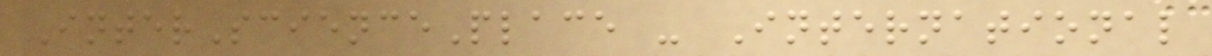InterSciencePlace - International
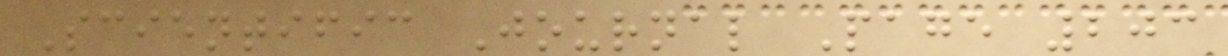Scientific Journal Page 203
